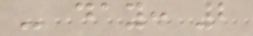- day: 2
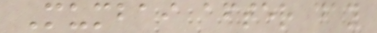Mumbai after day
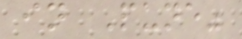in Pune"
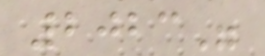2023"
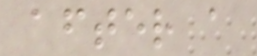after a
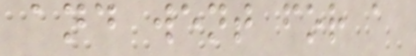and went for a
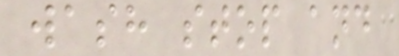wash stop and
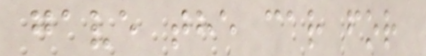gave the car for
